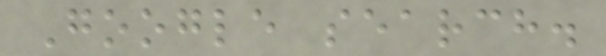Google search.
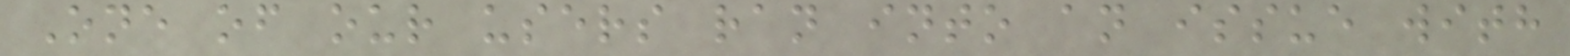One of our users ran into an issue with
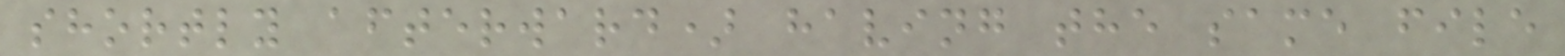shortly afterward) having the same file
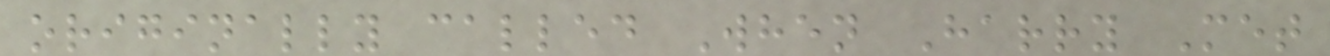originally called When Harry Met
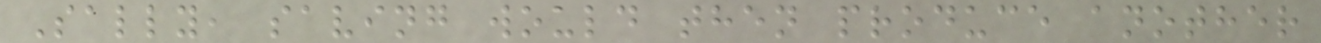Sally, saving would then produce another
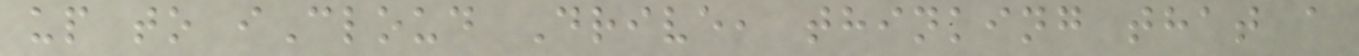up to iCloud Drive, thinking that a
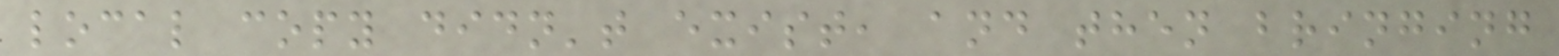local copy didn't exist, and then bringing
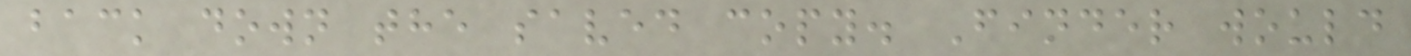back down the saved copy. Finder would
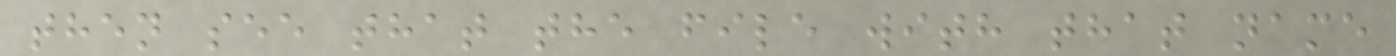then see that the file with that name
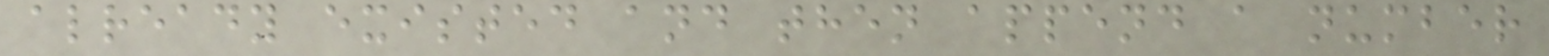already existed and then append a number
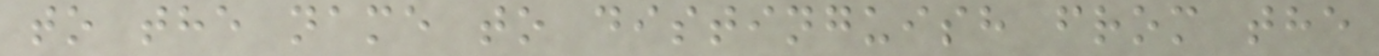to the name to distinguish from the
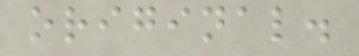original.
